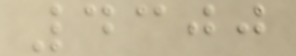4300
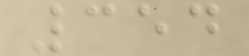354
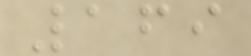169
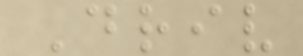Driv
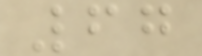67
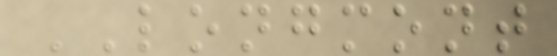LONGMONT
